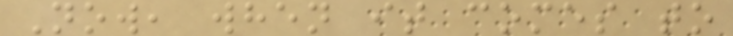Now, when it comes to
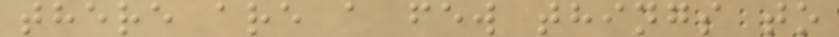there are a few things to
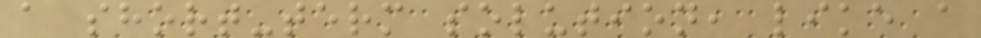a short-term solution, like a
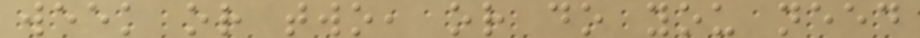week or two, or do you need
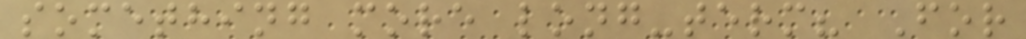something more long-term? For
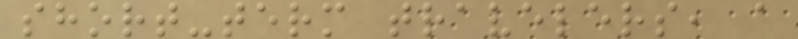short-term travelers, a
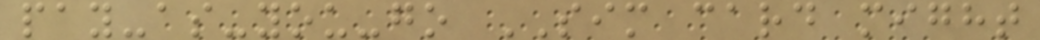pay-as-you-go SIM card might
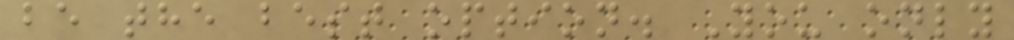be the best option. You only
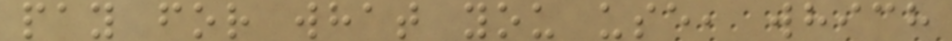pay for what you use, which
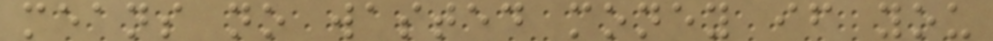means no wasted money if you
